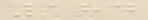184
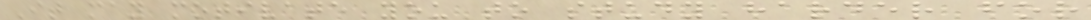It may motivate you to study harder for
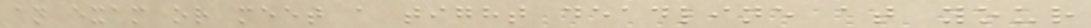an exam or meet a tight deadline at your
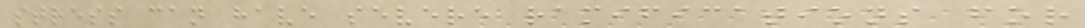stress can have severe ramifications for
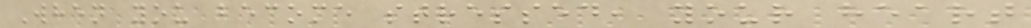When you become stressed, your heart
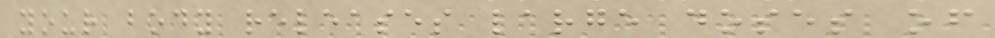your body releases large doses of
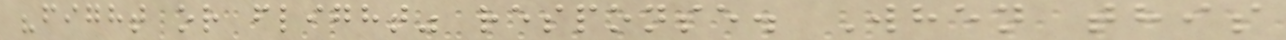"fight or flight" response. When this
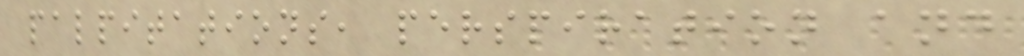palpitations, perspiration and
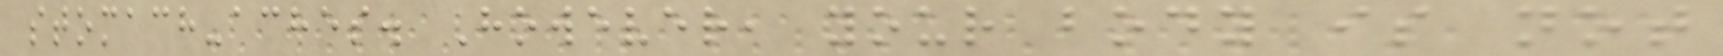stomach-aches. However, your body is not
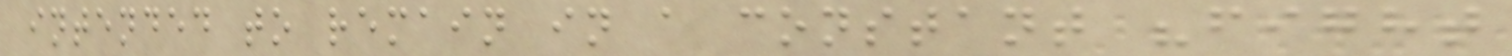intended to remain in a constant "fight
